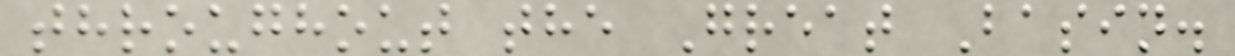throughout the Great Basin.
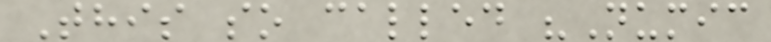This so called "Numic
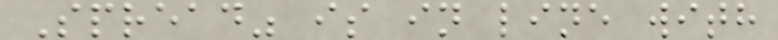Spread" is in line with
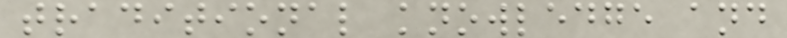traditional knowledge and
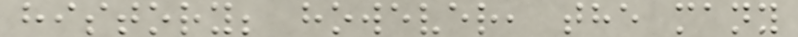history; however, the many
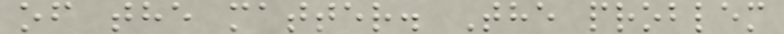of the matter. The problem
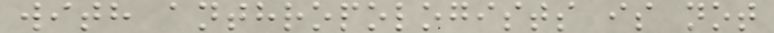with anthropologists is not
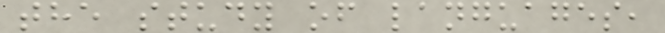the study of languages,
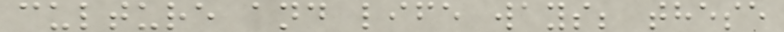culture and life ways; these
